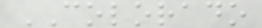COLORADO
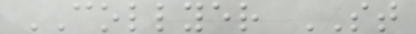COLLYER ST
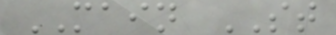MAIN ST
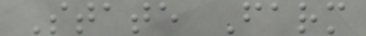State Farm
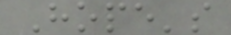Hope's
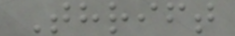Thrift
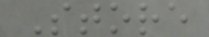Store
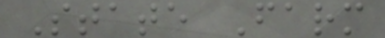State Farm
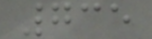735
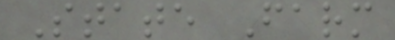State Farm
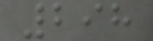298
